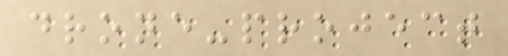drone-project
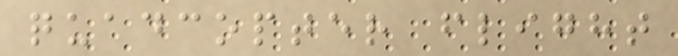quadcopter flight
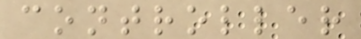controller
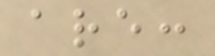are:
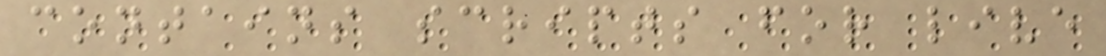contains scripts for live
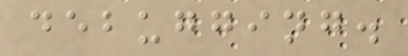debugging.
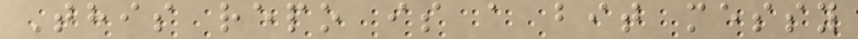This repo is a bit messy
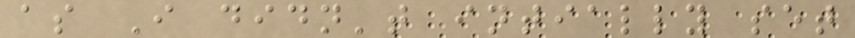as I didn't intially set
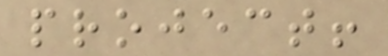project!
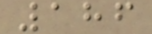186
